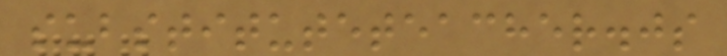substituteteacher.js
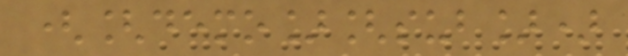([demo][sub])
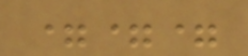===
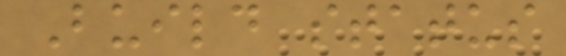Build status
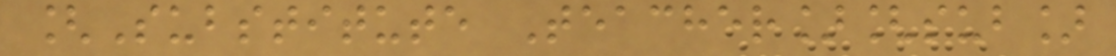[Substitute Teacher][sub]
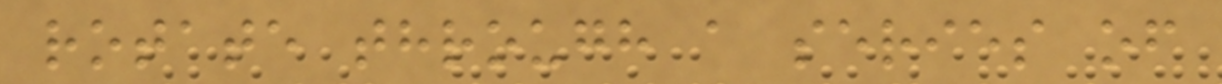rotate through a series of
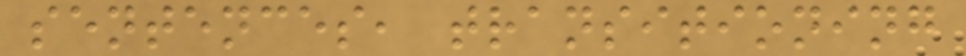sentences, transitioning
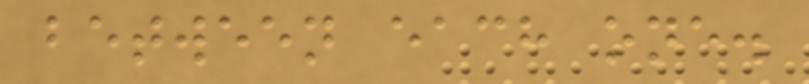between each one.
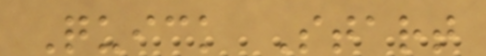Quick Start
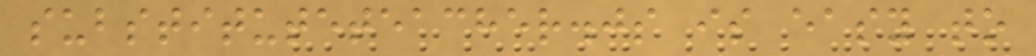substituteteacher.js is easy to
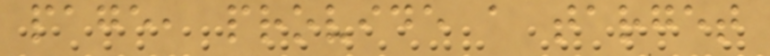page, provide a target
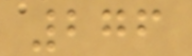276
